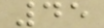45
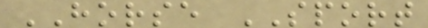HORSE SPORT
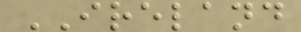IRELAND
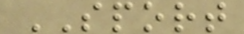SPORT
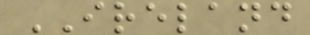IRELAND
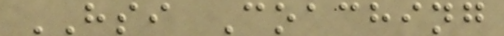HSI Coaching
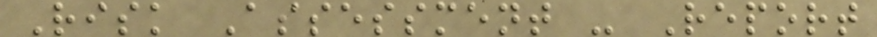Risk Assessment - Report
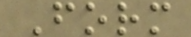Form
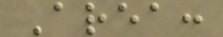Area:
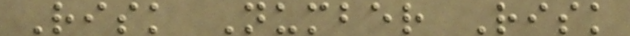Risk Number Risk
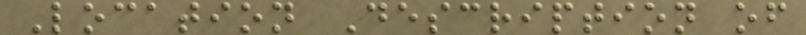Location Description of
